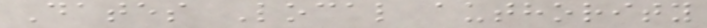Dates Local authority
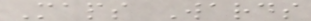Maps Wards
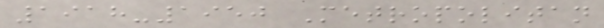1918-1950 Metropolitan
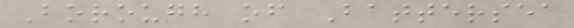Borough of Battersea
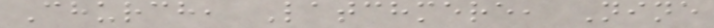Church, Latchmere, Nine
